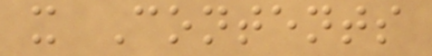x Contents
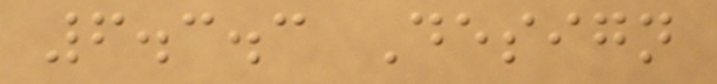6.3.3 Design
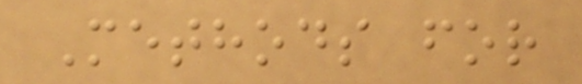Methods for
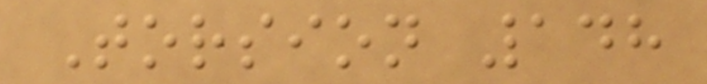Torsion 148
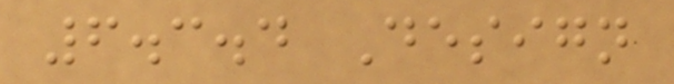6.3.4 Design
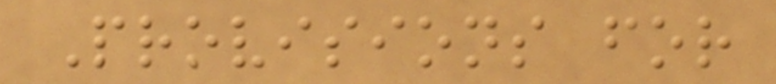Provisions for
